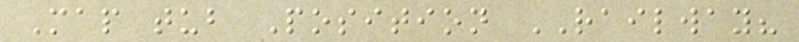Map tub Position RAILWAY?
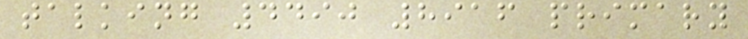talking 4490 8916 primary
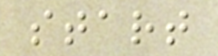start
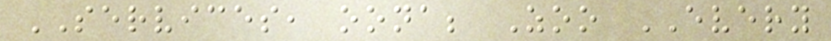SERVICES, oona; Zoo EVERY
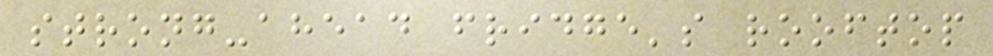strong-ahead fridge's rooftop
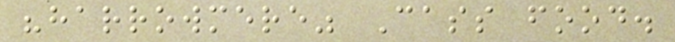"harrowmere" Cass food.
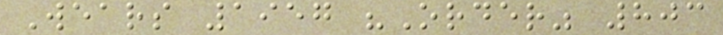Wears 1957 "Order" 803
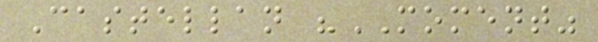Castellan "MOMENT"
